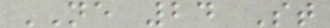NE 24 St
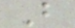B
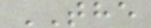THE
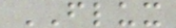FLUX
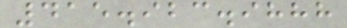415.923.9888
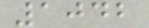1042
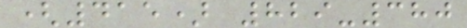(415) 829-380
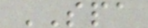SPA
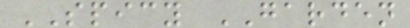SPICY GARDEN
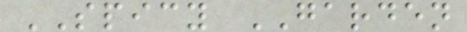SPICY GARDEN
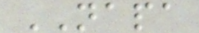NAPA
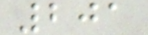201
